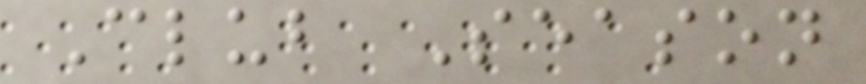Club Season
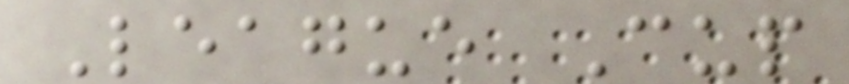League Cup
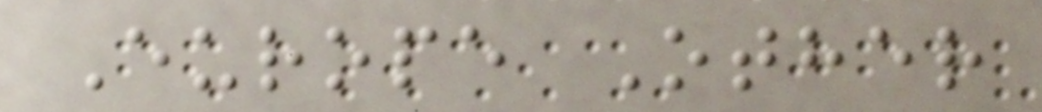Europe Other
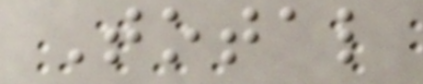Total
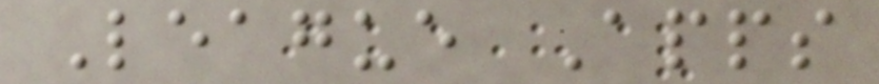League Apps
